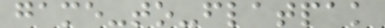game-to-flatpak
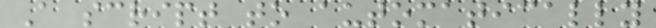A script to automatically
